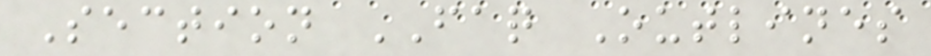Section FAQ Outlines
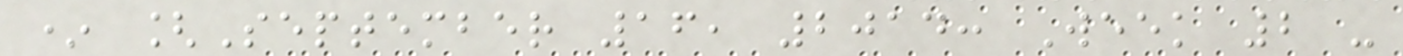* [September 16, 2014: Week 2 -
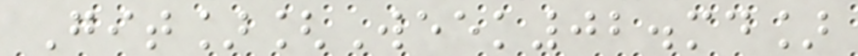Git][Week02.md]
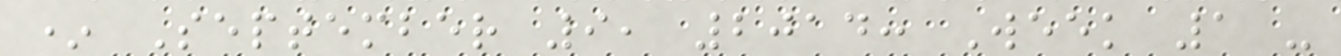* September 9, 2014: Week 1 -
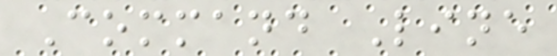Command Line
